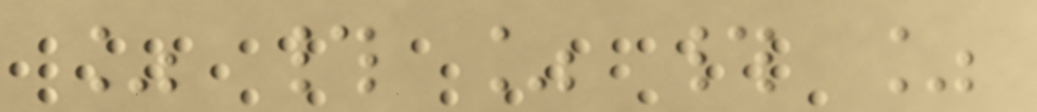% # % # %
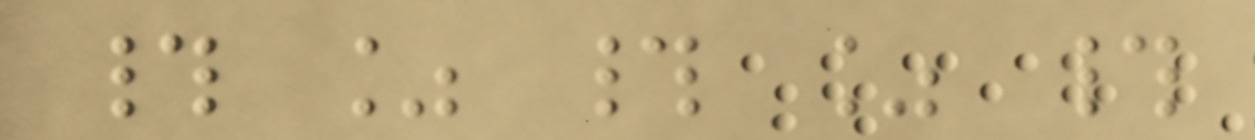# % # % #
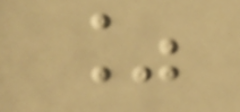%
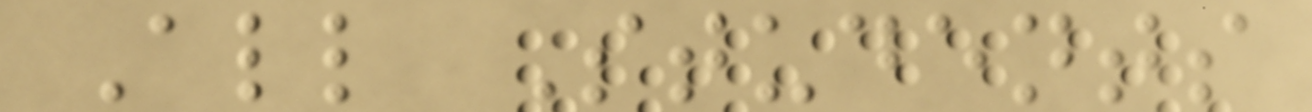All Students
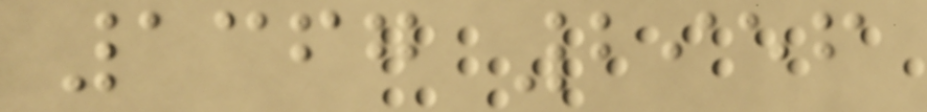1367 2956
